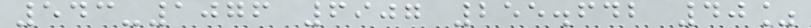543-1076 6907 255.642 40%
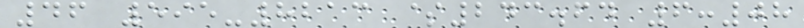46 595-8213 $243.64 6:08
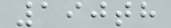190th
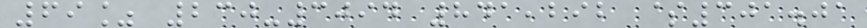69% 230-3094 841,292 $301.01
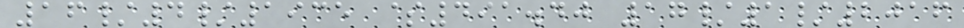16/4/1935 $491.40 17/1/2016
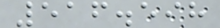516.598
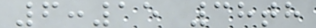6:15 38th
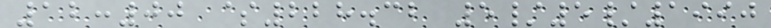12:00 $228.32 5/5/1990
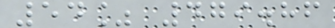54% 479.86
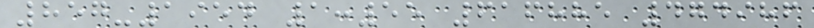857-1954 1:55 616885 474986
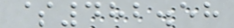$482.58
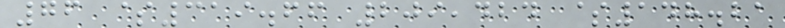76 $319.66 209,424 $148.21
